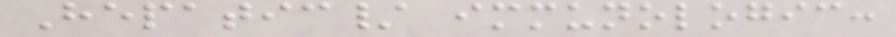Hepatic/ immunologic:
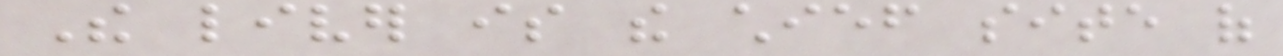The liver is the chief site of
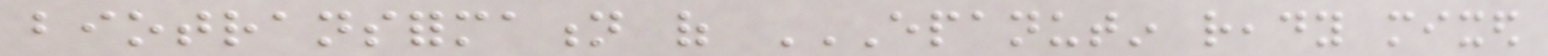biotransformation of EPANUTIN READY MIXED
